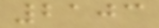2103
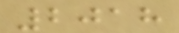2018
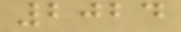2024
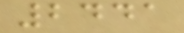2441
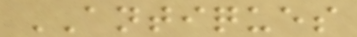ANTIQUES
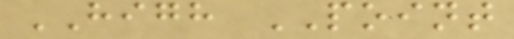HIGH POINT
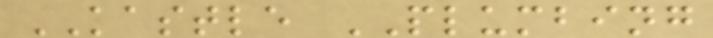KASTLE PLUMBING
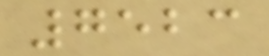7523
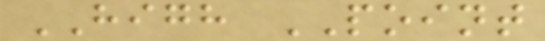HIGH POINT
